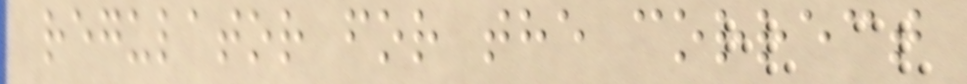regulator for the correct
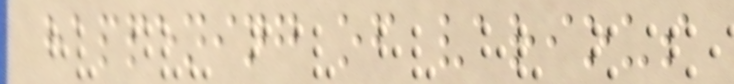happening of various
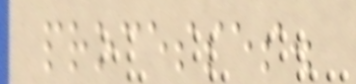processes.
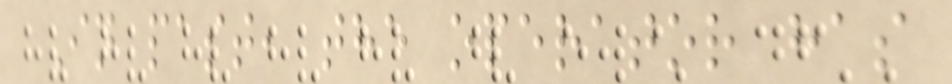In past, the operator has
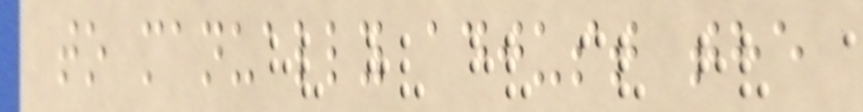to manually adjust the
